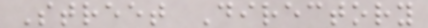Street Directory
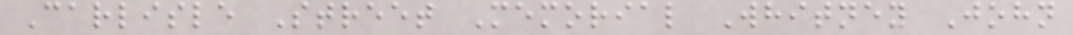Carlisle Street Memorial Whitney John
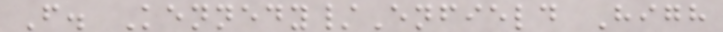F. Kennedy/Enfield High
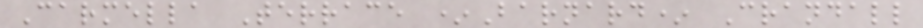Carmella Terrace *Barnard* Crandall
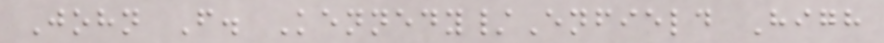John F. Kennedy/Enfield High
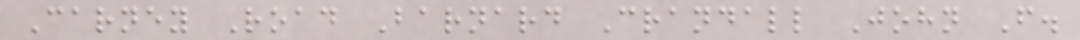Carney Road Barnard Crandall John F.
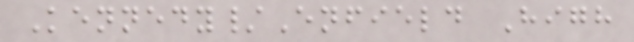Kennedy/Enfield High
